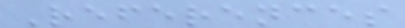References
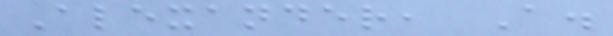Alexander, A.
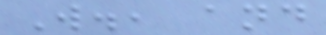W., and
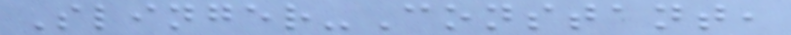Slinger-Constant,
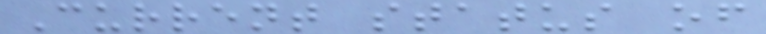Current status of
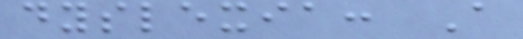dyslexia: A
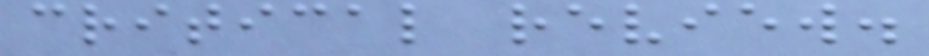critical review.
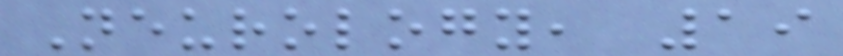Neurology, 19
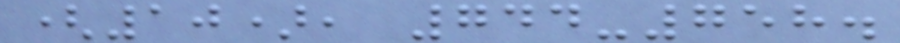(10), 744-758.
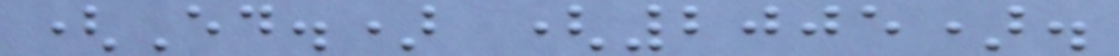(Ed.) (2005).
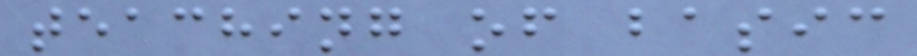teaching of basic
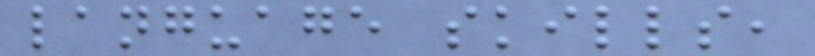language skills,
